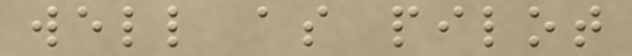well as pilot
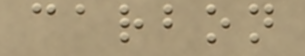carbon
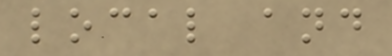local and
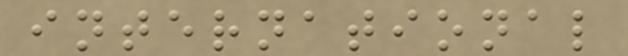international
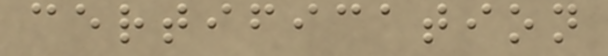certification
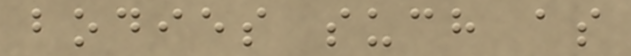bodies such as
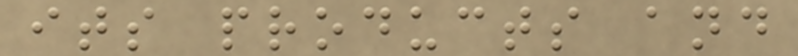its products and
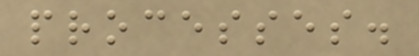processes.
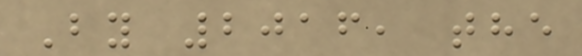By 2016, the
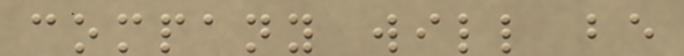company will be
